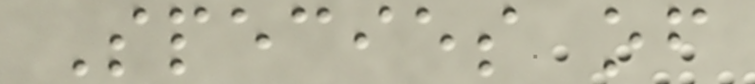Species of
